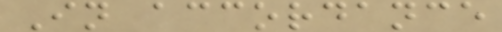In accordance
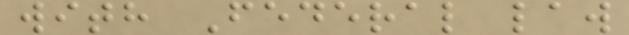with Federal law
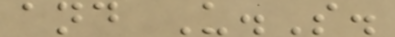and U.S.
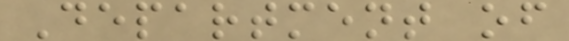Department of
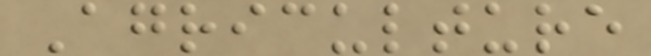Agriculture
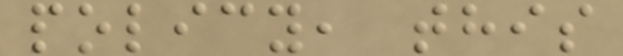policy, this
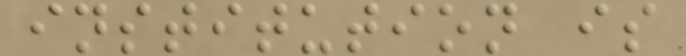institution is
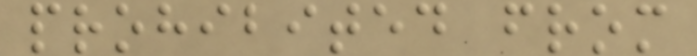prohibited from
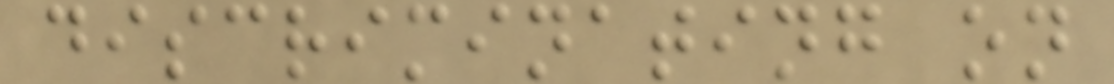discriminating on
